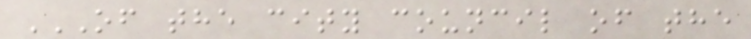OF THE CITY COUNCIL OF THE
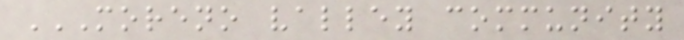MORENO VALLEY COMMUNITY
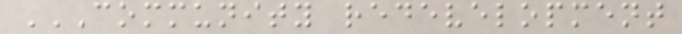COMMUNITY REDEVELOPMENT
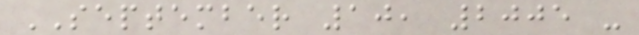SEPTEMBER 10, 2005 -
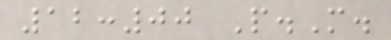12:00 P.M.
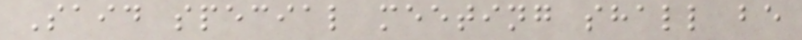Said special meeting shall be
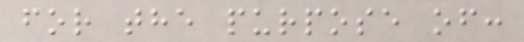for the purpose of:
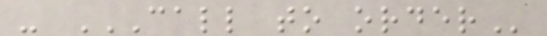- CALL TO ORDER
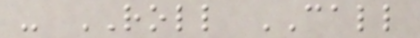- ROLL CALL
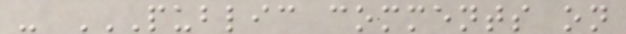- PUBLIC COMMENTS ON
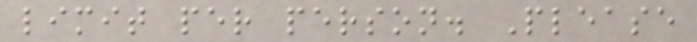limit per person. Please
